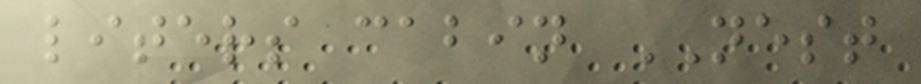liters cabin NEST
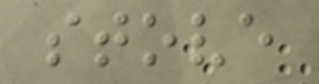stove
